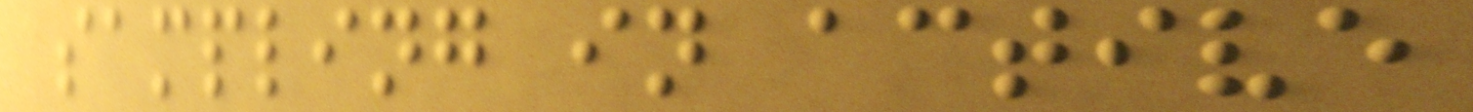sampling in active
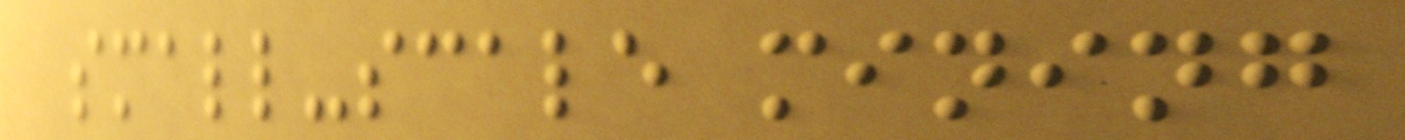small-scale mining
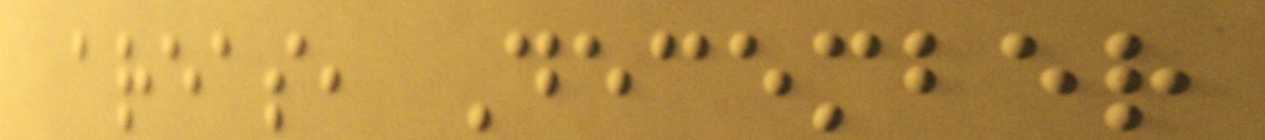areas, December
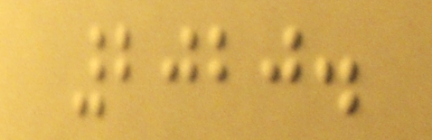2020.
